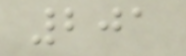201
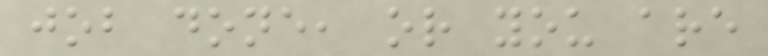job done, or you are
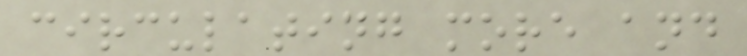circulating more and
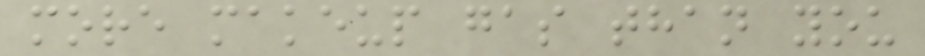more makeup gas than you
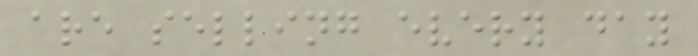are selling every day
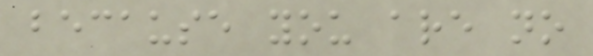because you are no
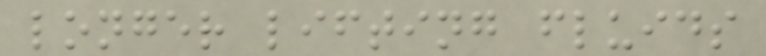longer lifting fluids
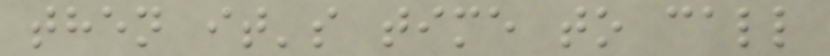then it's time to call
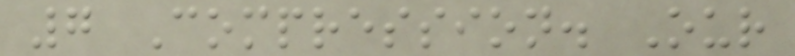7 Compression. Our
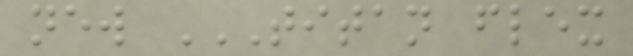new TITAN FLEX
